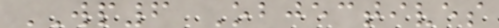WP6 Objectives
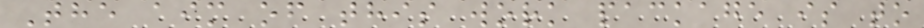The aim of this work package is to
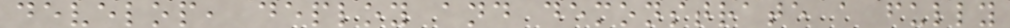develop, deploy and demonstrate a fully
